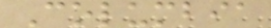Columbia
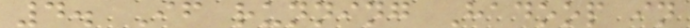4. If running Hadoop in
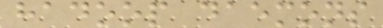hadoop daemons
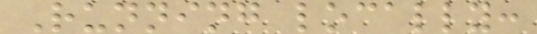Running locally:
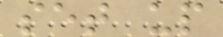set up
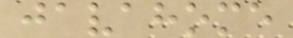javahome
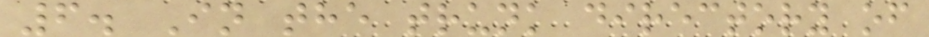6. In the trunk directory of
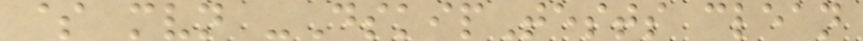$ mvn -DskipTests clean
